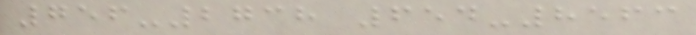756-2738 654-8563
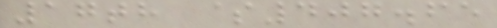17th $407.65
